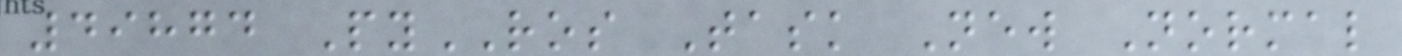49874 PyROS Task New Normal
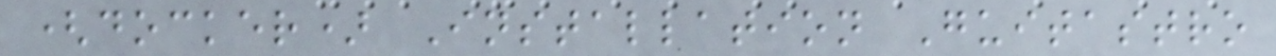(docker) Installation Guitastro
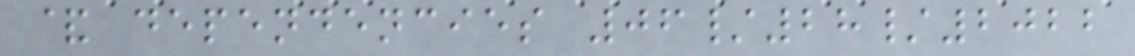& dependencies 06/28/2022
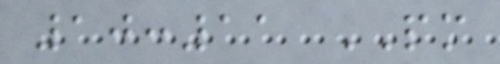10:11 PM
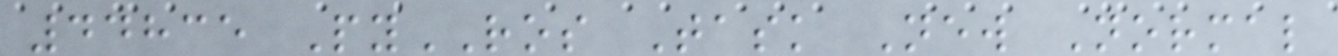44835 PyROS Task New Normal
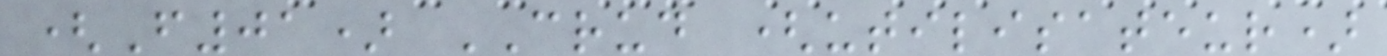(F01) CRUD (utilisateur)
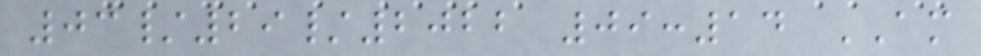03/29/2022 09:14 AM
